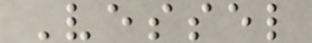Vessel
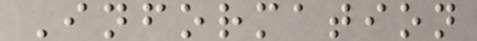Information
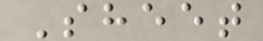Sheet
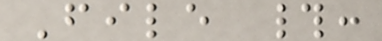File #:
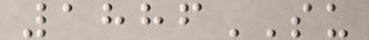1886SU
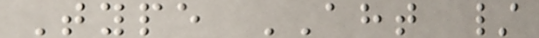Type AHT /
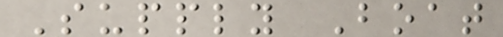Supply Boat
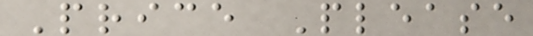Price Please
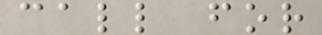call for
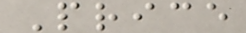Price
